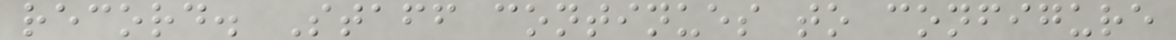record. Staff continues to configure
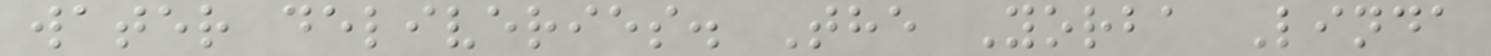water deliveries. The Yorba Linda
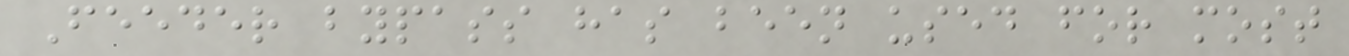Feeder bypass has been used for most
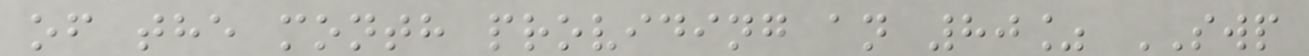of the month providing an 80% SWP
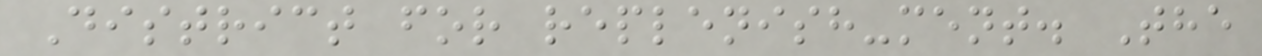District for replenish-ment. The
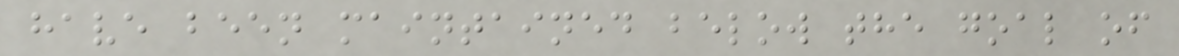have been maintained below the goal of
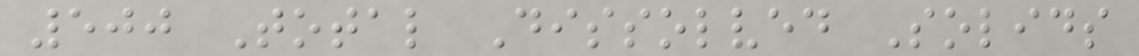500 Total Dissolved Solids
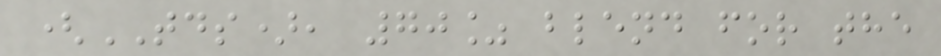(TDS), 70% blend for the
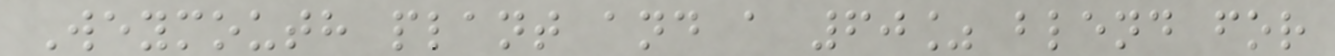Weymouth plant and a 60% blend for
